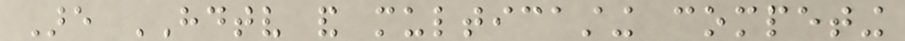Are HDTV and multicasting competing
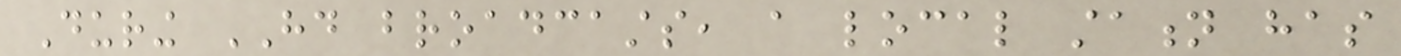During HD broadcasts, a local station has
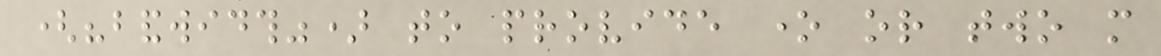("bandwidth") to provide one or two more
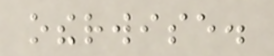otherwise.
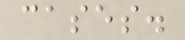cases.
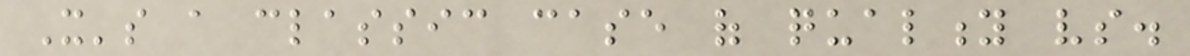It's a classic case of quality vs.
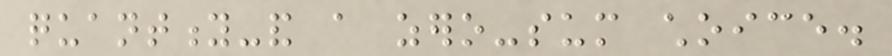quantity-and a zero-sum choice.
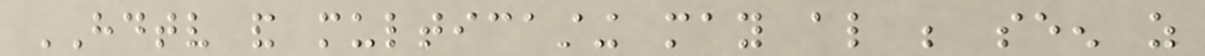HDTV and multicasting may also be seen as
